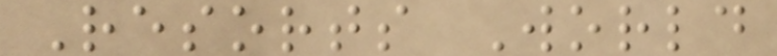Resorts World
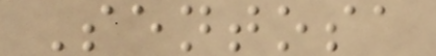Sentosa
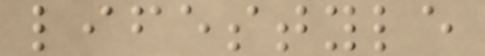lifestyle
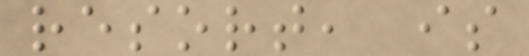resort, is
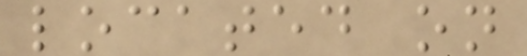located on
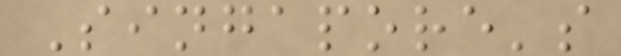Singapore's
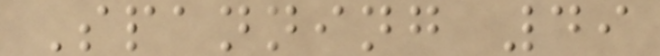Spanning 49
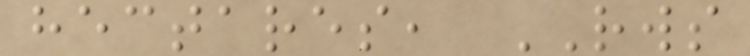hectares, RWS
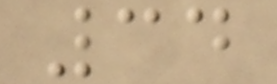34
